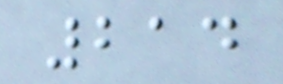214
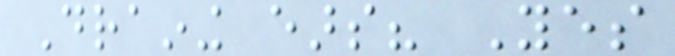Draining ears? Yes
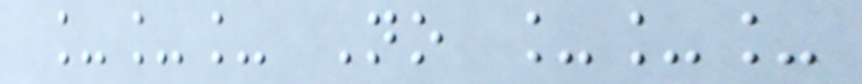___ No ___
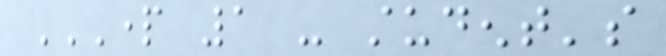PART 1 - STUDENT'S
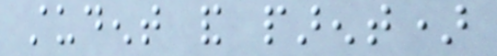student and parent)
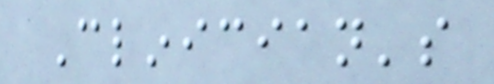Clinician's
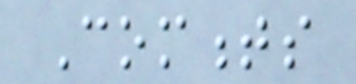Comments
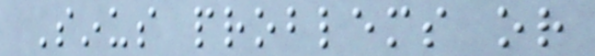Sinus problems or
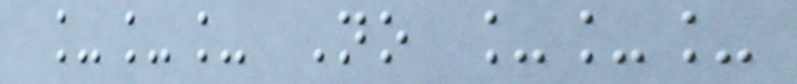___ No ___
